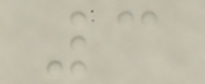3
